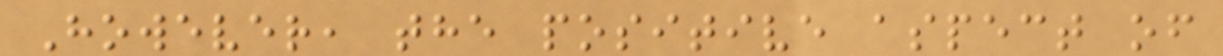However, the positive aspect of
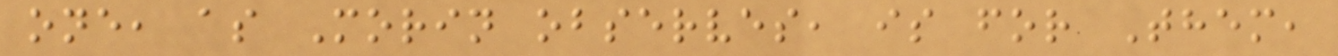one, as Morin observes, is for Them,
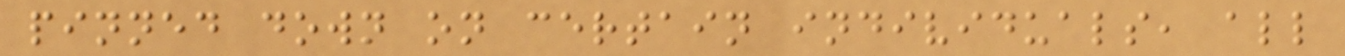pinned down on certain individuals, all
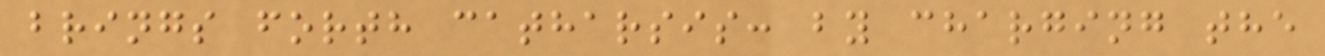brings forth catharsis: by charging the
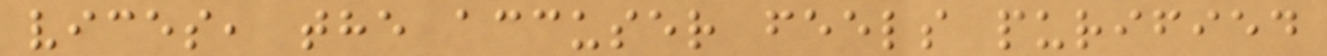vices, the accuser feels purified
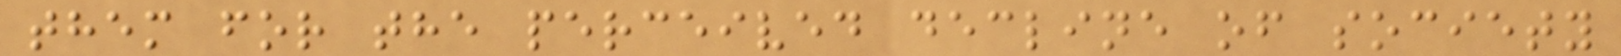them for the perceived decline of society
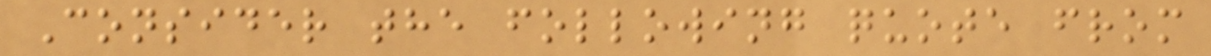Consider the following quote from
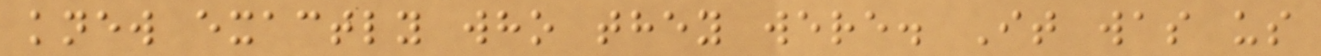knew exactly who they were. It was us
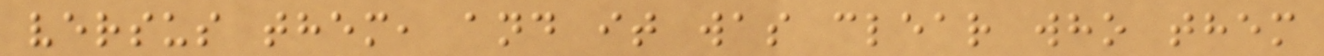versus them, and it was clear who them
